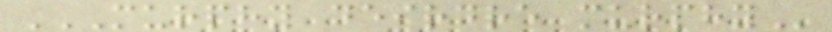MURPHY DEIRDRE MURPHY
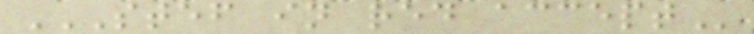STEF IN RED ACCEPT
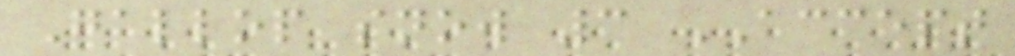Gallop snow 3 ACCEPT
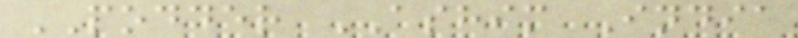PODDER ASHIM India
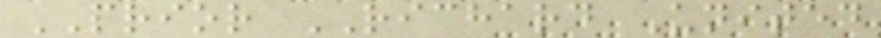PRIOR RICHARD United
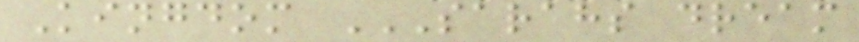Kingdom SARAHS DREAM
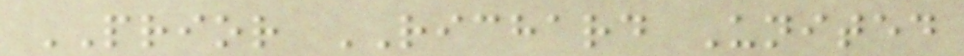PRIOR RICHARD United
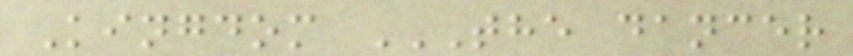Kingdom THE DANCER
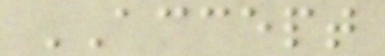ACCEPT
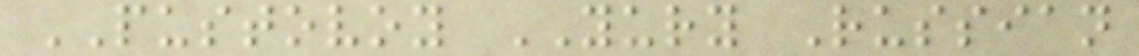PUSTOVOY YURY Russian
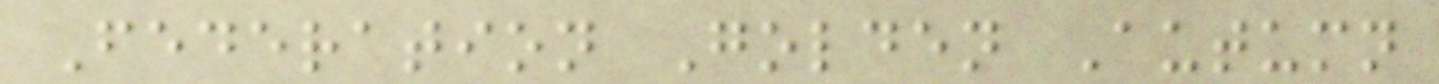Federation Golden Autumn
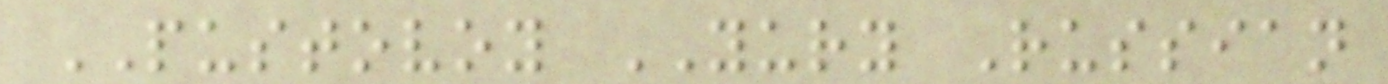PUSTOVOY YURY Russian
